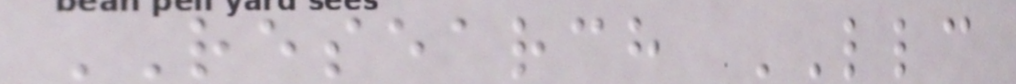RESEARCH LLC
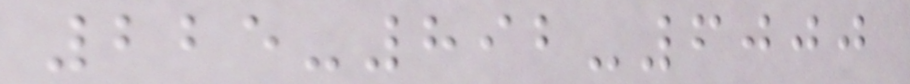225-892-6000
